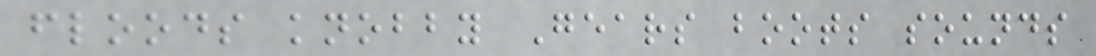floods knobby Gears boots sounds
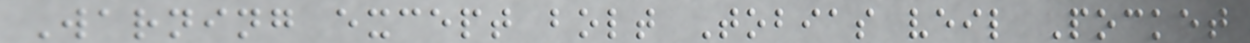Warning except bolt Tobias veil Pocket
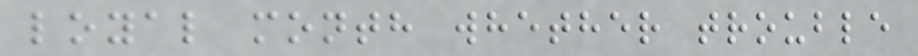loyal month whether trouble
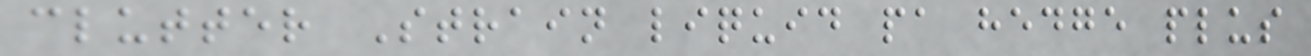clutter Strain liquid pa hedge plus
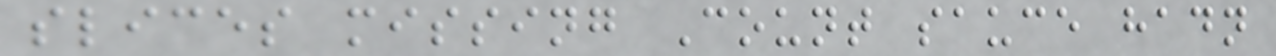slices missing Count sauce hadn
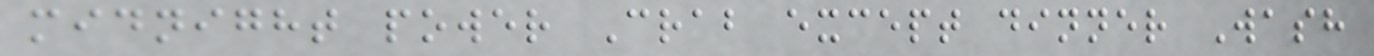midnight power Crab except dinner Wash
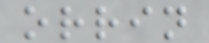orrin
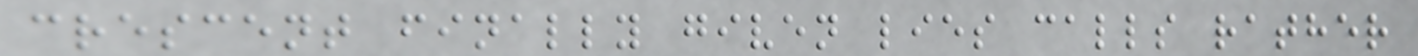crescent finally given lies calls rather
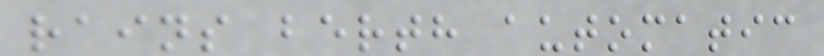rains berth automatic
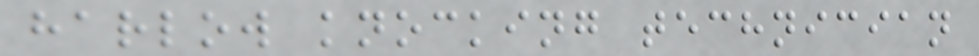harlow knocking technician
